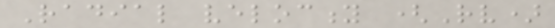Radial velocity (Rv)
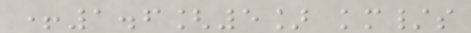+1.6[5] km/s
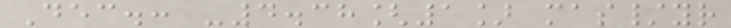Dec.: -4.38[1] mas/yr
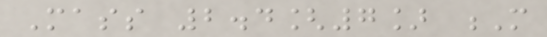Mass 2.4[7] M
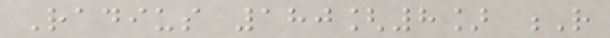Radius 180[8] R
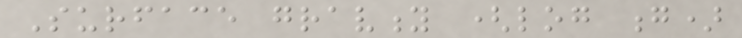Surface gravity (log g)
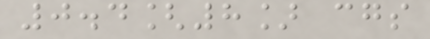0.4[8] cgs
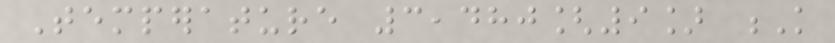Temperature 3,480[9] K
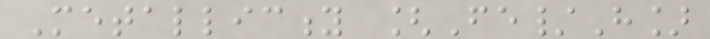Metallicity [Fe/H]
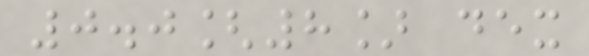0.0[8] dex
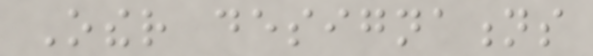Other designations
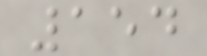154
